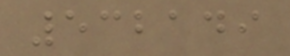532149
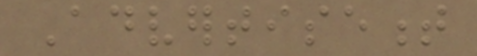Advertisement
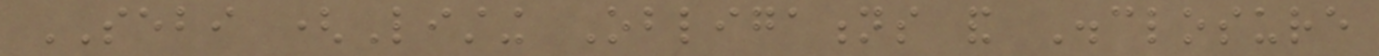SEBI (Listing Obligations and Disclosure
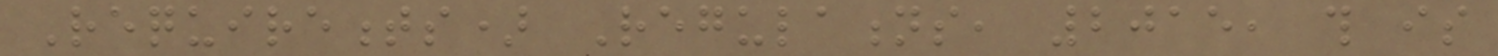Requirements) Regulations, 2015, this is
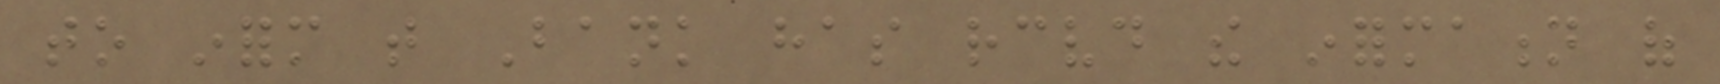to inform that Bank has received the information of
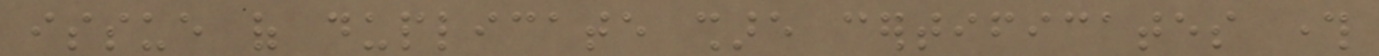issue of duplicate share certificates through
